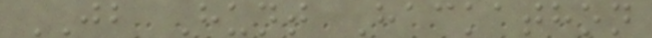JB Hunt Hackathon
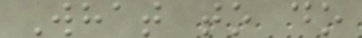What to do
